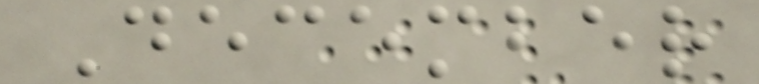December
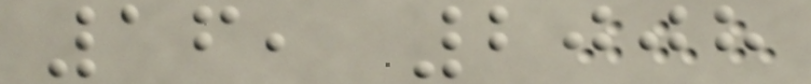16, 2008
